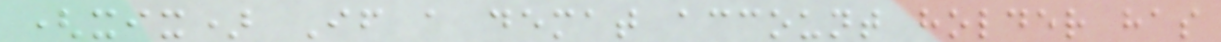(xix) If a demat account holder has
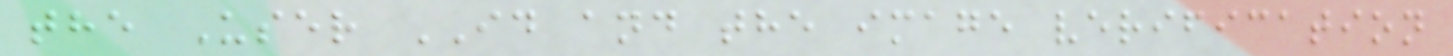the User ID and the image verification
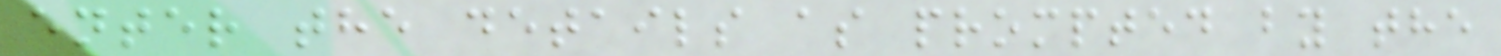enter the details as prompted by the
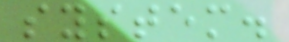system.
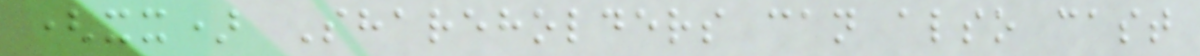(xx) Shareholders can also cast
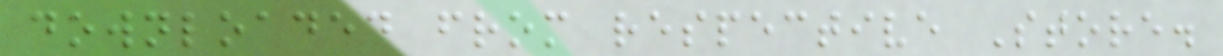downloaded from respective Store.
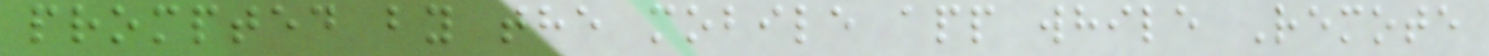prompted by the mobile app while Remote
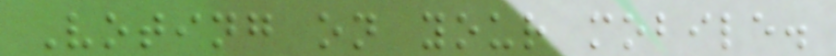Voting on your mobile.
